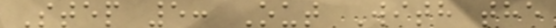Step 5: Out With the
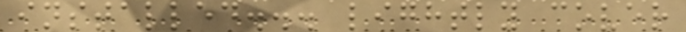installed... lightly cover
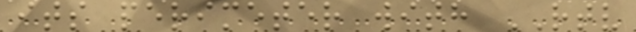its perimeter with RTV
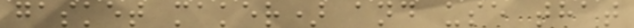gasket maker) and use that
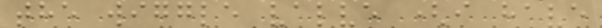the wiggle valve (i have
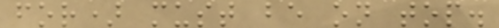for) must be on top.
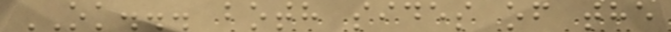OK... both sides of the
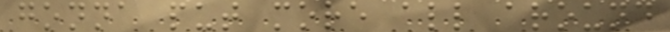gonna put more all around
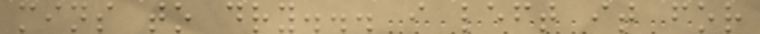mins to dry... i left it for
